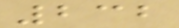232
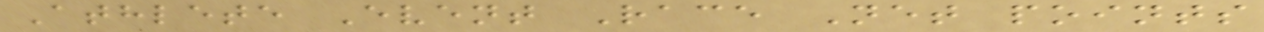Athlete Event Race Net points
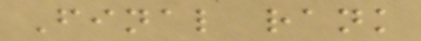Final rank
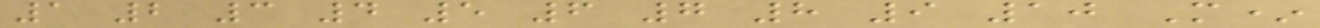1 2 3 4 5 6 7 8 9 10 M*
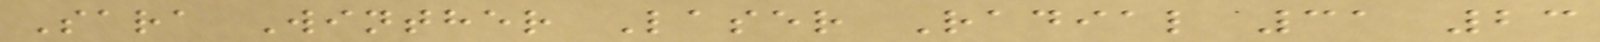Sara Winther Laser Radial 31 23
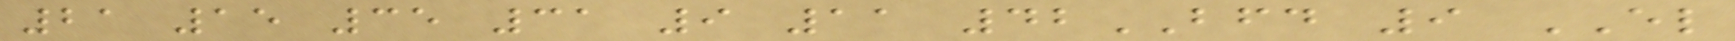21 15 35 31 9 11 42BFD 9 EL
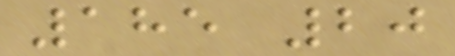185 20
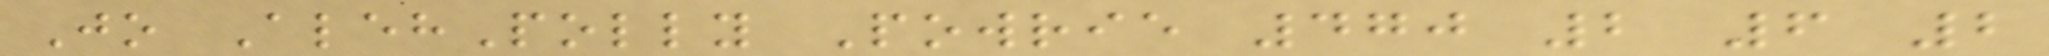Jo AlehPolly Powrie 470 2 6 2
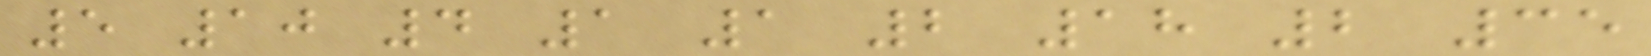5 10 4 1 1 2 18 2 35
